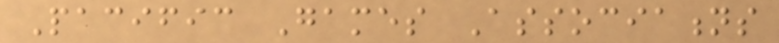Pacific Games Associations
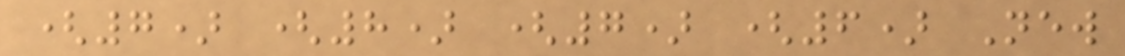(7) (8) (7) (6) New
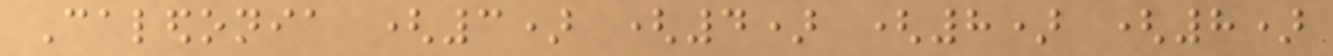Caledonia (3) (4) (8) (8)
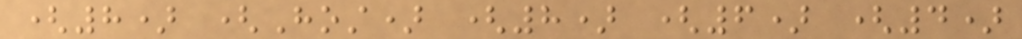(8) (Host) (8) (6) (4)
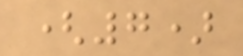(7)
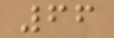66
